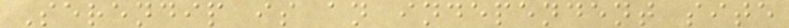Serendip is an independent site
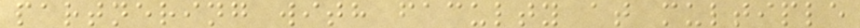partnering with faculty at multiple
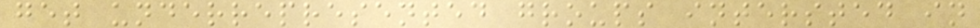get underrepresented groups intersted in
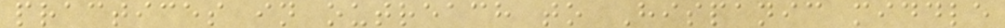practices in outreach to Hispanic middle
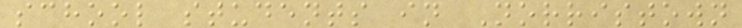school students in Norristown
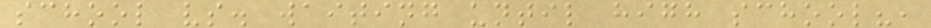school vs. waiting until high school?,
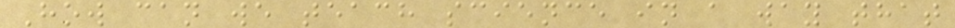How can we teach science in a way that
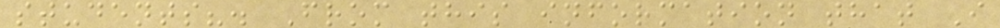students?. From this information that I
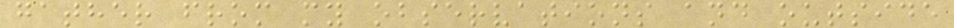gather from my observations and outside
